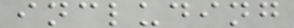including
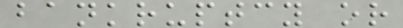bankruptcy or
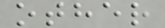other
